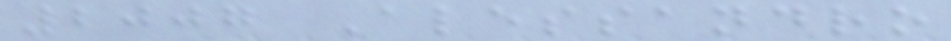2007 Alessandro
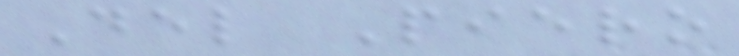Del Piero
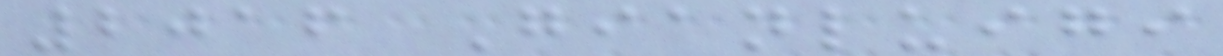2016 Gianluigi
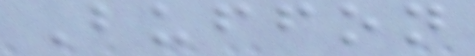Buffon
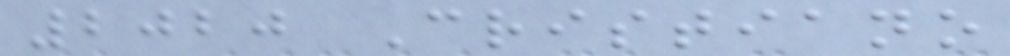2020 Cristiano
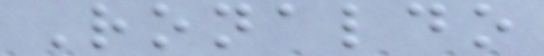Ronaldo
